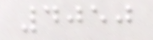4050
